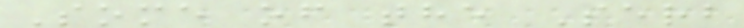Some of the Serb
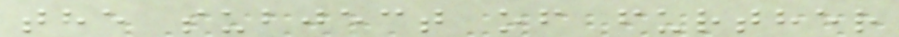the subject of further
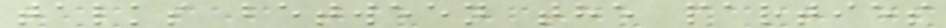talks between the parties
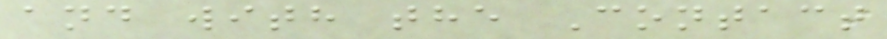and with the Contact
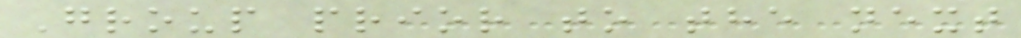Group prior to the next
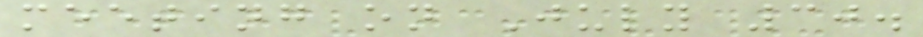meeting on July 30.
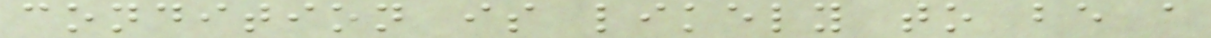condition is likely to be a
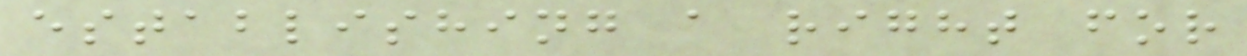establishing a right for
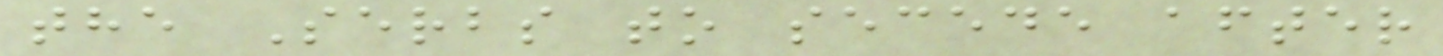the Serbs to secede after
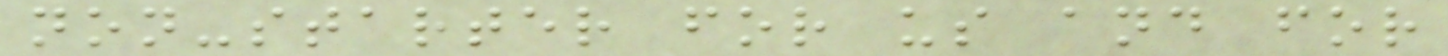non-starter for us and for
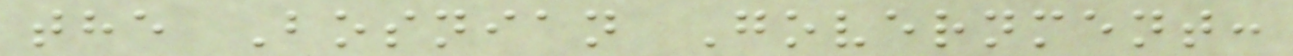the Bosnian Government:
